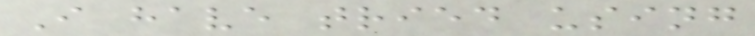I have tried using
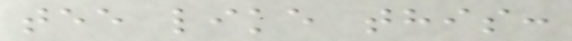tee like this:
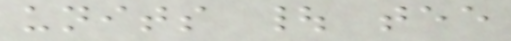units | tee
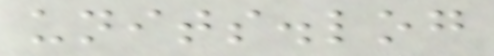units.log
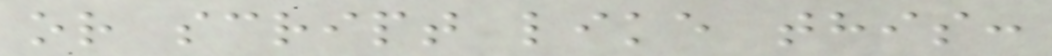or script like this:
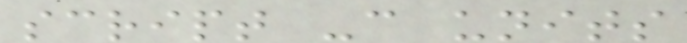script -c units
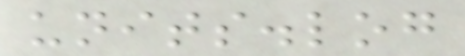units.log
